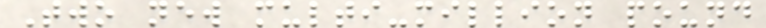Two new multi-million pound
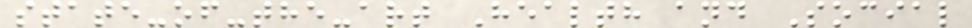state-of-the-art Health and Social
